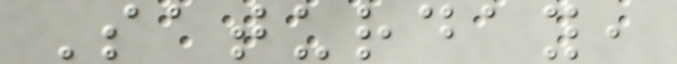Saturday,
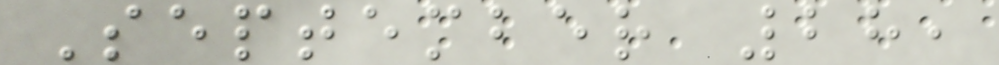September 28,
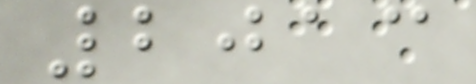2013
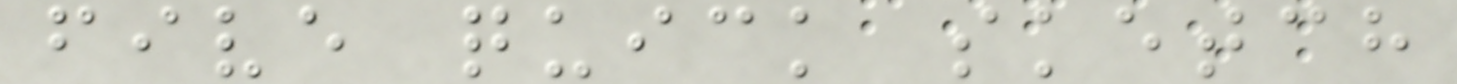five quick sketch
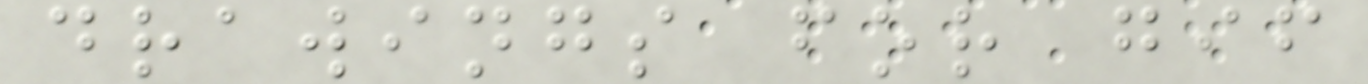drawings for gif
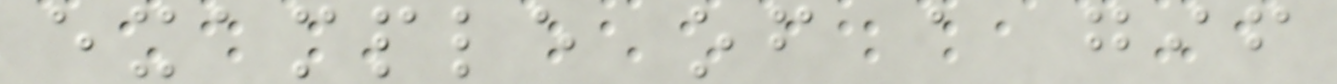example of a gif
